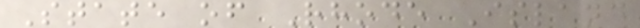State of Rhode Island
